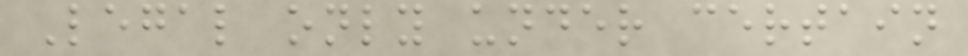Legal only under certain
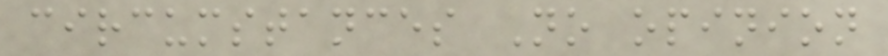circumstances No opinion
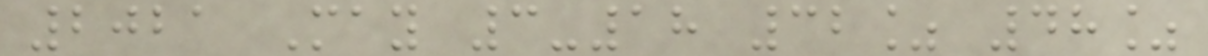2021 May 3-18 32% 48%
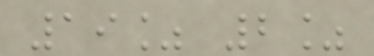19% 2%
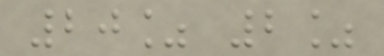20% 2%
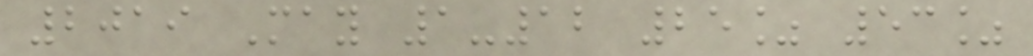2019 May 1-12 25% 53%
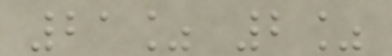21% 2%
